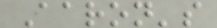Aaron's
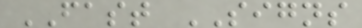FAST SIGNS
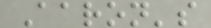Aaron's
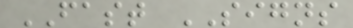FAST SIGNS
